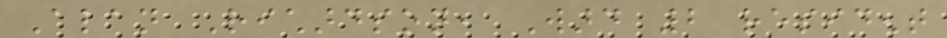Alan Richardson, Ward 2 resident
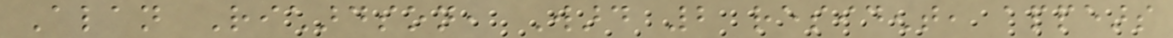Alan Richardson, Ward 2 resident, appears
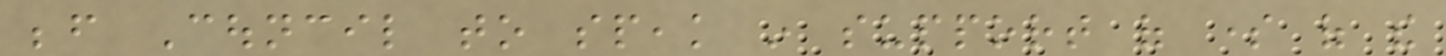before Council to speak in support of some of the
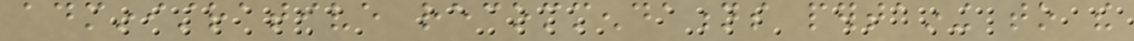administrative recommendations pertaining to the
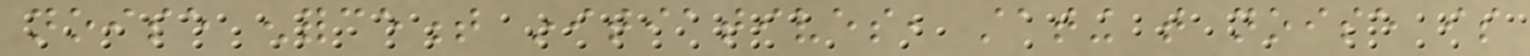noise enforcement initiatives, stating that noise is
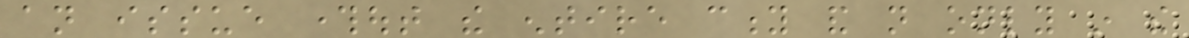an issue throughout the entire city and not only in the
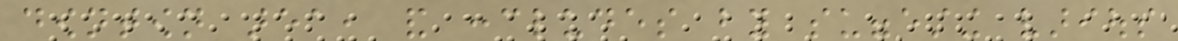downtown area, and concludes by suggesting various
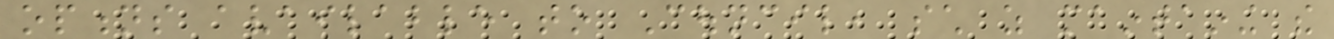options available to Council, such as maintaining the
